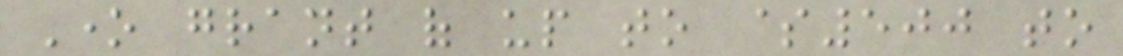One grant of up to $500 to
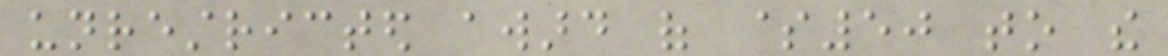unrestricted award of $50 to the
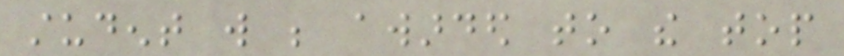student will be awarded to the top
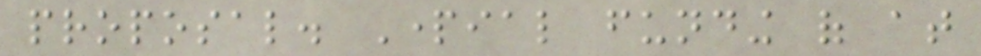proposal. Partial funding of at
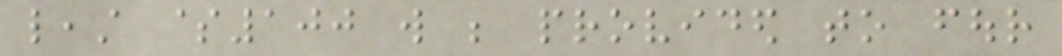least $100 will be provided to four
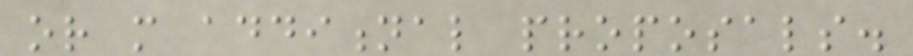or more additional proposals.
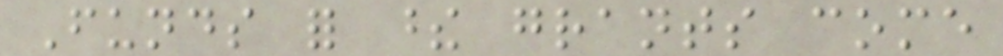Funds for these grants come
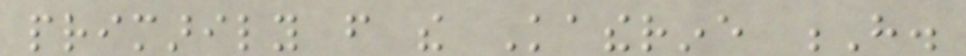primarily from the Katherine H.
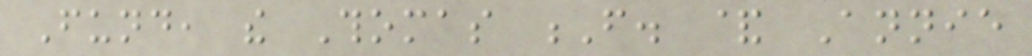Fund, the Thomas F. & Annie
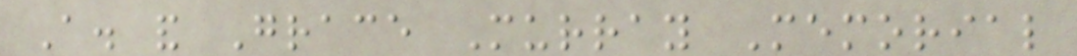A. and Grace Murray Memorial
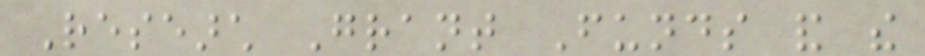Research Grant Funds and the
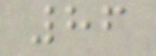86
